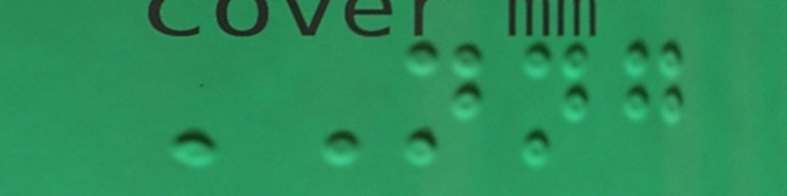NNG
